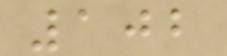102
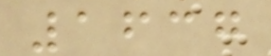1637
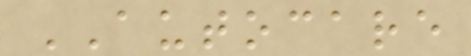AUTOCARE
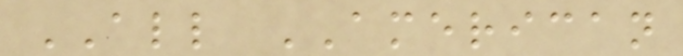ALL AMERICAN
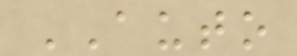AUTO
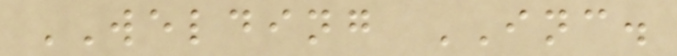WELDING INC.
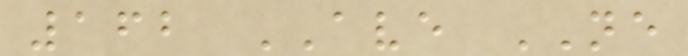162 AVE NE
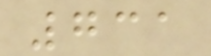731
